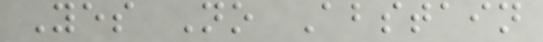Yes No Abstain
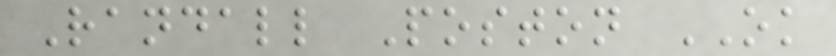Randall Poston OK
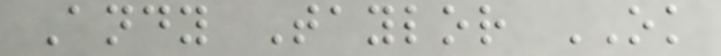Andy Taylor OK
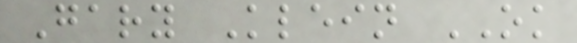Gary Klein OK
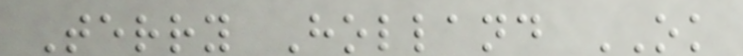Terry Holland OK
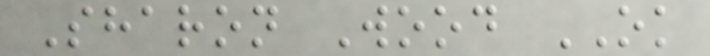Sharon Wood OK
